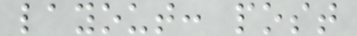layout: post
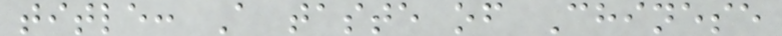title: A taste of Chinese
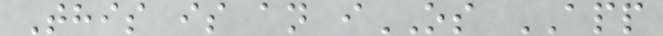This is an iOS APP
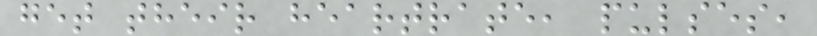get their heartrate, pulses,
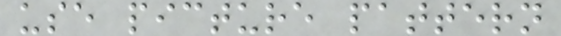use picture pattern
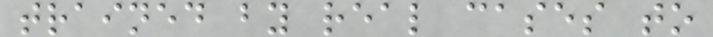trained by real cases to
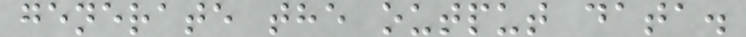generate the output data.
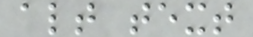alt text
